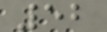52
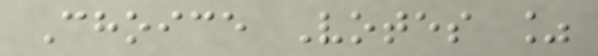Choice Votes %
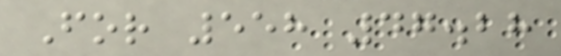For 558 47.28
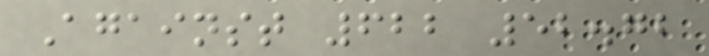Against 622 52.72
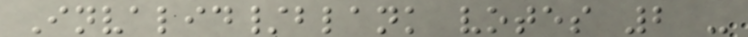Invalid/blank votes 2 -
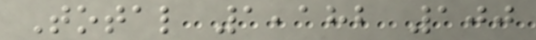Total 1,182 100
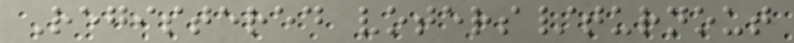Registered voters/turnout
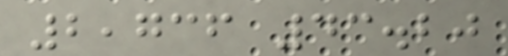2,736 43.20
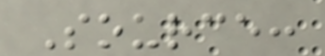Source:
